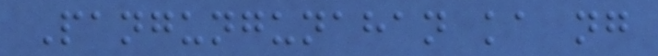Pangungunahan ka ng
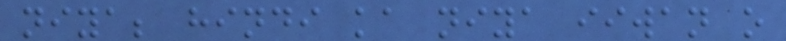niya; hindi ka niya iiwan o
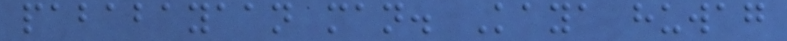pababayaan man. Kaya huwag
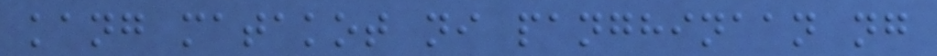kang matakot ni panghinaan ng
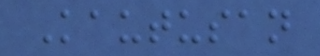Kautusan
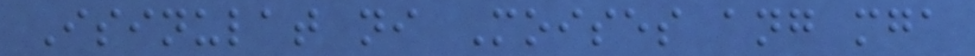Isinulat ni Moises ang mga
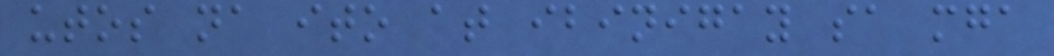utos na ito at ibinigay sa mga
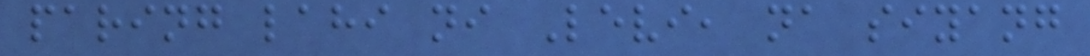paring lahi ni Levi, na siyang
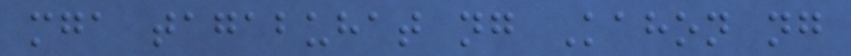mga tagabuhat ng Kahon ng
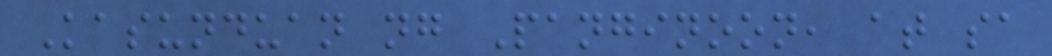Kasunduan ng Panginoon, at sa
